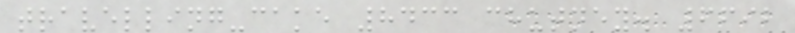travelling-cake 8433 chutney. 6692
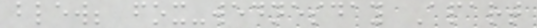blew; fox-wednesday Apart
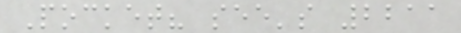Pocket? see's 2211
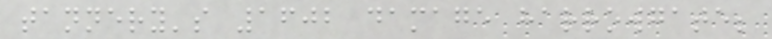tannery's 1602 damage harrowgate;
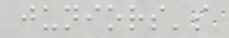juniors's
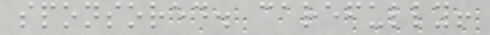sponsored. carefully!
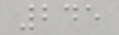245
